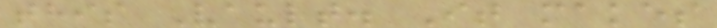this Vault. It makes
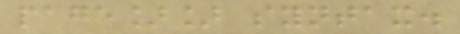page]] syntax.
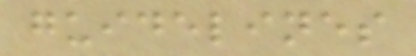guidelines
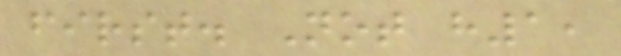first. Not h1,
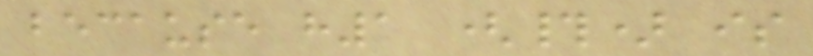because h1 (#) is
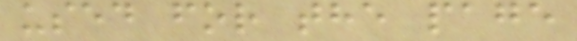used for the page
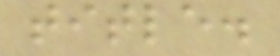title.
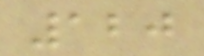120
